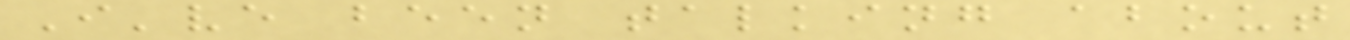I've been talking about
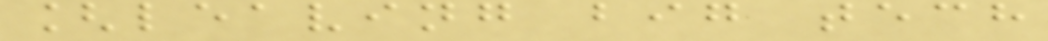[leaving big tech
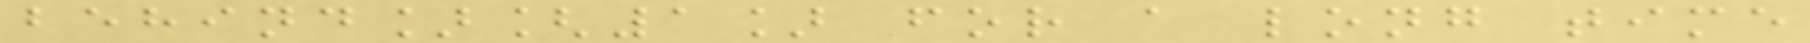behind][1] for a long time
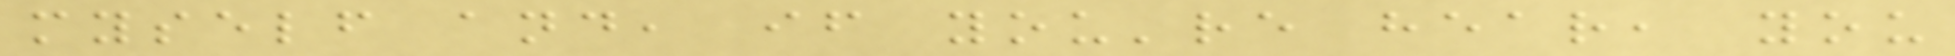myself and, if you're hear, you
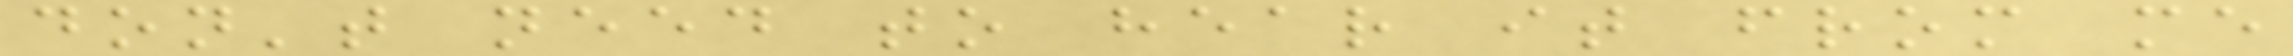don't need to hear it from me
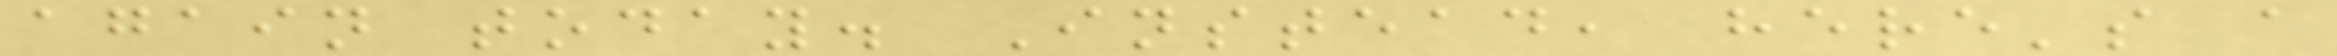again today. Instead, here's a
